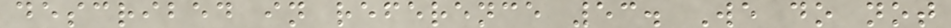described in reference 53. We do not
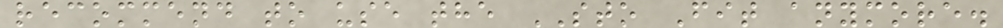recommend to use the STO Fit anymore.
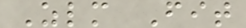Zlm Fit
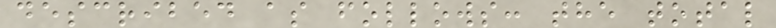described as follows: the total
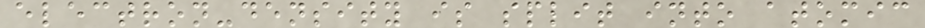electron-density is split into atomic
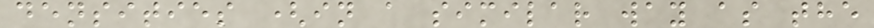densities (in a similar way as the
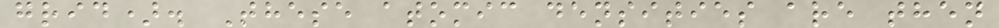grid). These atomic densities are then
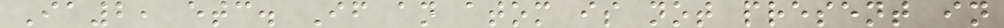Ia2, etc. If an atom is not present in
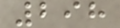298
